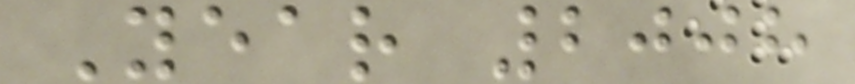Year 2008
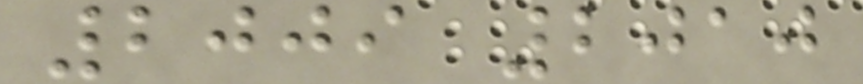2009 2010
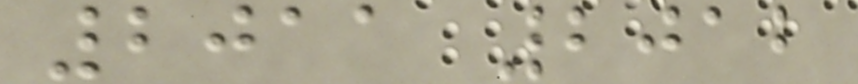2011 2012
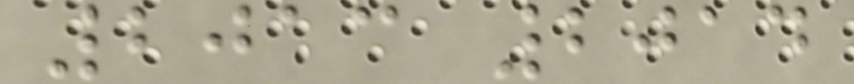2013 2014
